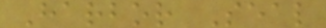Harbor Seal
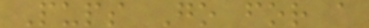Pups Go for a
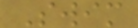Swim
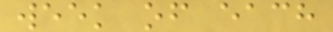week of each
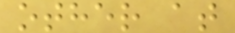other at
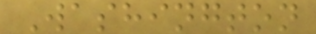Washington
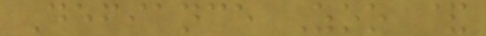Defiance Zoo &
